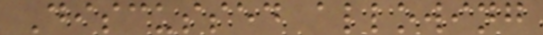Discussed allowing
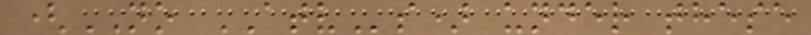(NO ATVs) under these
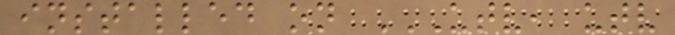installed on UTV, UTV
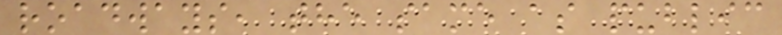roadways, the same as public
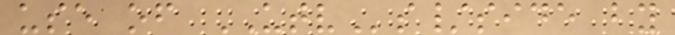use of UTVs/side by
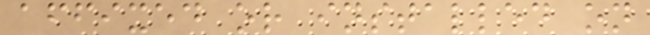affixed or installed on
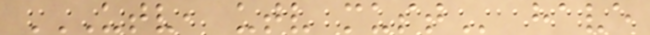UTV, UTV MUST have
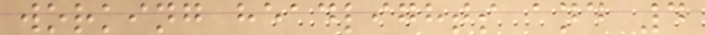working headlights and 4
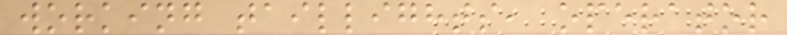working taillights, operator
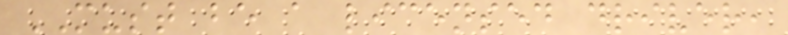MUST be a licensed driver,
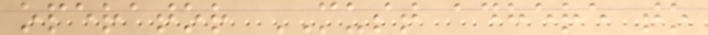operator MUST adhere to
